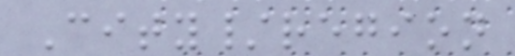City/region
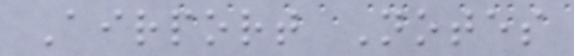Airport Notes
